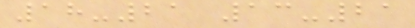18-21 13-21
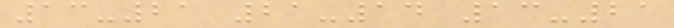13-21 21-14 13-21
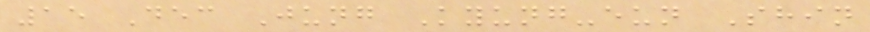15 Dec Jung Kyung-eun Shin
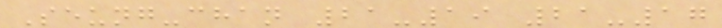Seung-chan 21-19 21-17
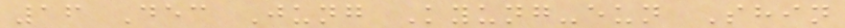16 Dec Jung Kyung-eun Shin
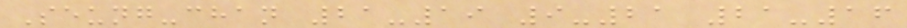Seung-chan 21-19 9-21 21-16
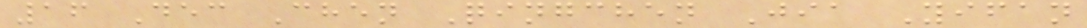16 Dec Chen Qingchen Jia Yifan
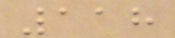118
